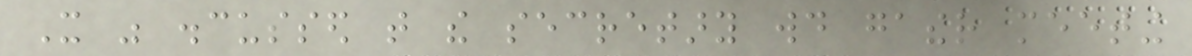It was discussed that the secretary would gather meeting
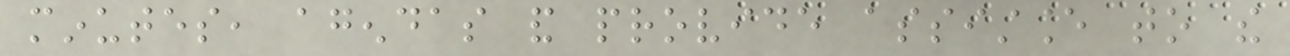minutes, agendas and provide assistance to the
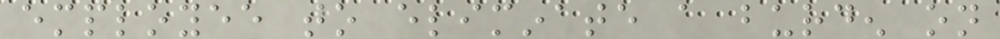employee to eliminate a burden on
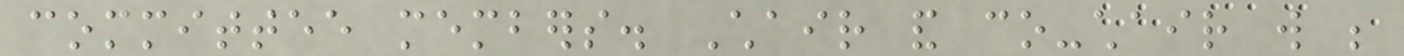committee members. Chair and co-chair will be
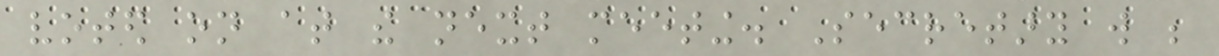voted on at the next meeting. Secretary will be
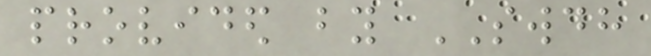provided by SWDH
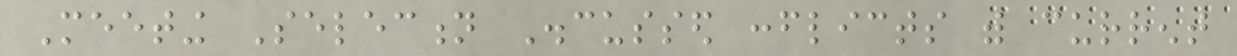Meeting Selection Discussed conflicts with current
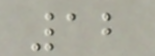12
